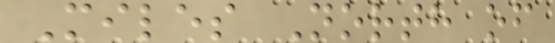Miles North of
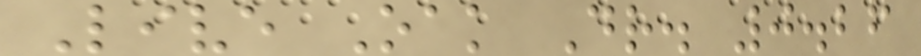Live Oak Dr. 0.26
